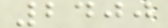2400
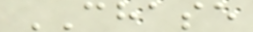CHASE
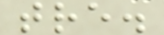tre.
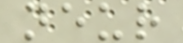neur
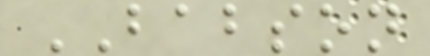BABSON
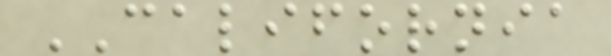CALIFORNIA
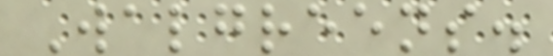Walgreens.
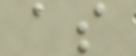as
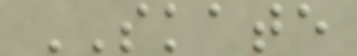SKATE
